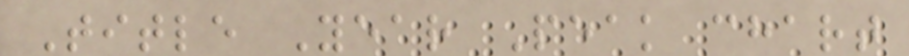Title Year Peak chart
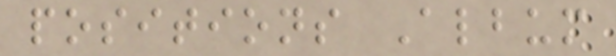positions Album
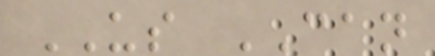US CAN
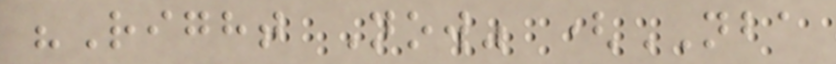"Right Now" (NBA
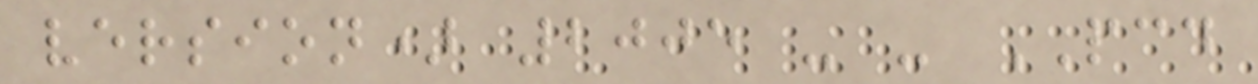version) 2005 - - PCD
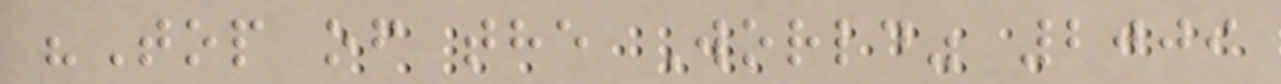"Top of the World" 2009
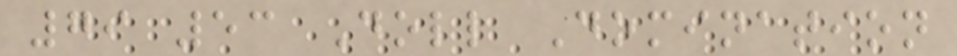79 53 Doll Domination
